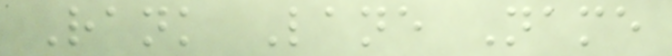Rank Lane Name
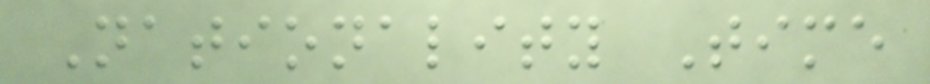Nationality Time
